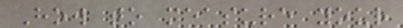How to measure your
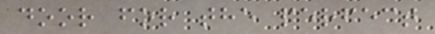door for the perfect
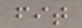fit
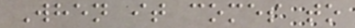When it comes to
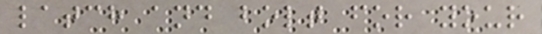latch and bolt for your
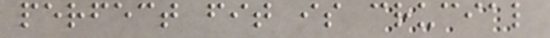perfect fit is crucial
